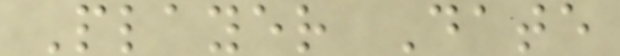Player Date
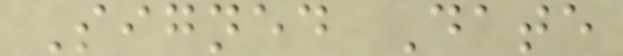Signed Date
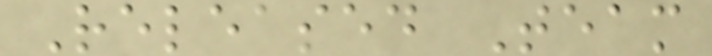Released Team
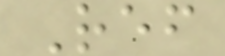Ref
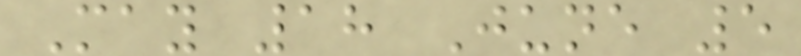May 18 June 5
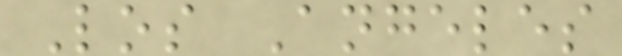Los Angeles
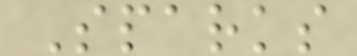Sparks
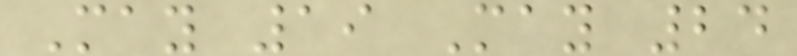May 19 May 24
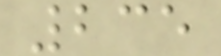235
